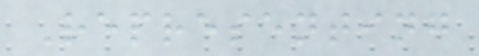Representing
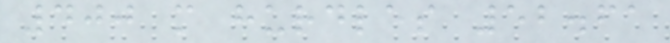400 m hurdles 52.61
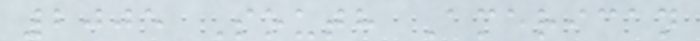2005 South American
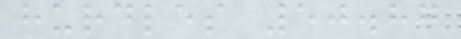hurdles 50.87
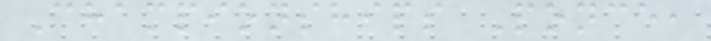Championships Ponce,
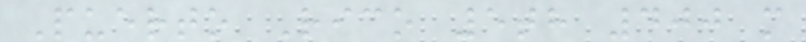Puerto Rico 5th 400 m
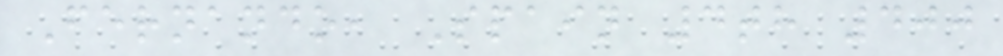Fernando, Spain 4th 400
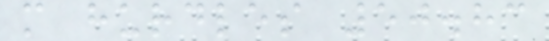m hurdles 50.83
